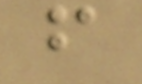f
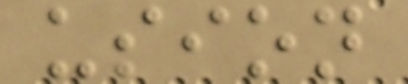usion
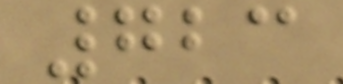723
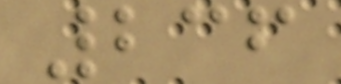236
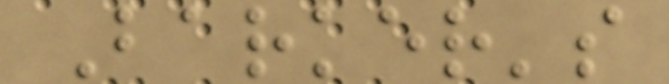Barker's
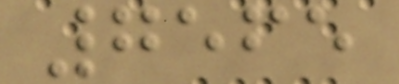7565
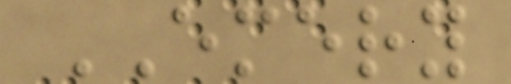EMERY
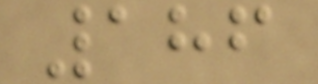186
